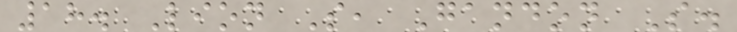18. Lion S, Gandon S.
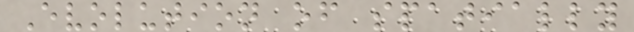Evolution of spatially
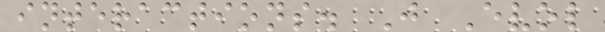interactions. J Evol
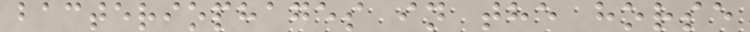bacteriophages in the horse
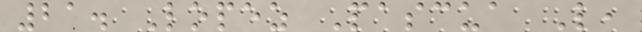21. Lopez Pascua L,
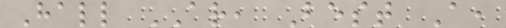Hall AR, Best A,
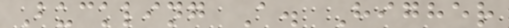Buckling A. Higher
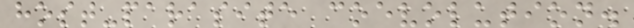host-parasite coevolution.
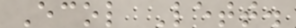Ecol Lett.
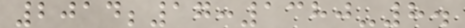2014;17:1380-8.
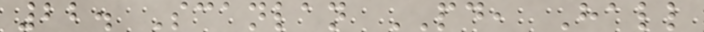22. Scanlan PD, Hall
